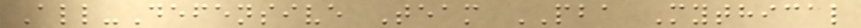All-Defensive Team PBA Mythical
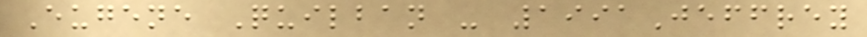Eugene Quilban - 1991Jeffrey
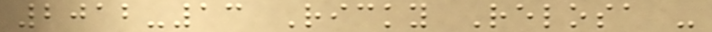2012-13 Ricky Relosa -
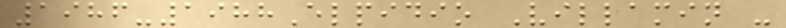1986-1988Elpidio Villamin -
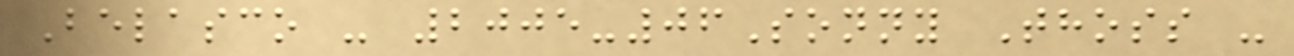Belasco - 2005-06Sonny Thoss -
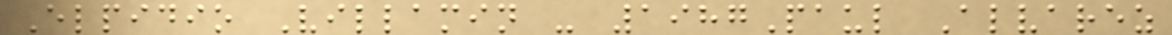Elpidio Villamin - 1987Paul Alvarez
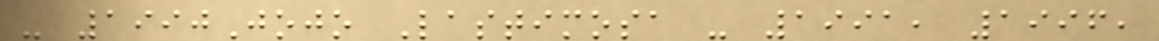- 1990Jojo Lastimosa - 1991, 1996,
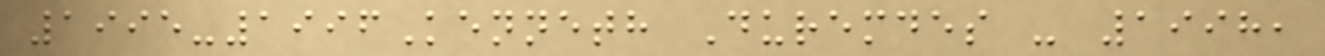1995-1996Kenneth Duremdes - 1998,
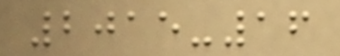2015-16
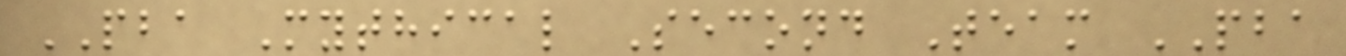PBA Mythical Second Team PBA
